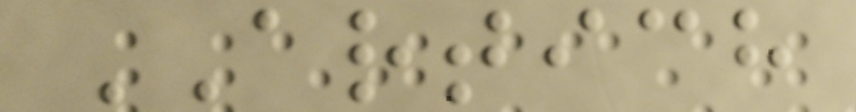ARTICH
